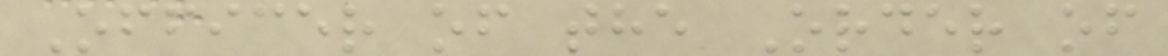Officer of the Order of
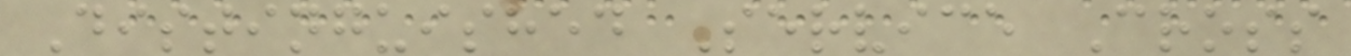Distinguished Service Cross
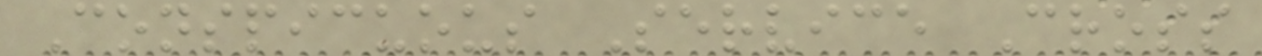Conspicuous Service Cross
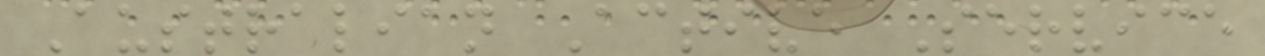Australian Active Service
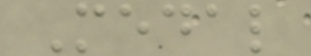Medal
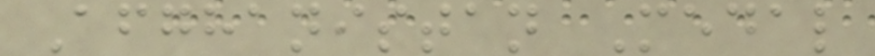Afghanistan Medal
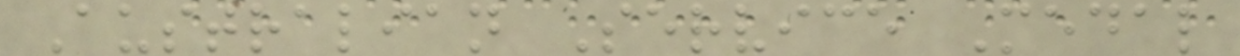Australian Service Medal
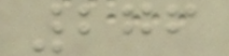276
